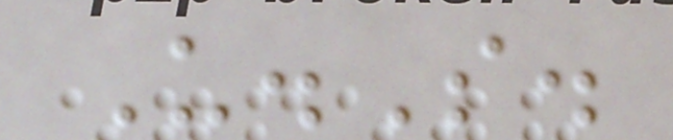U.S.
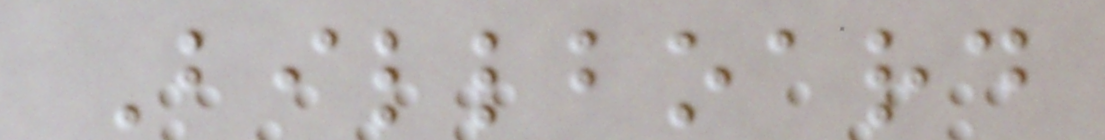Billboard
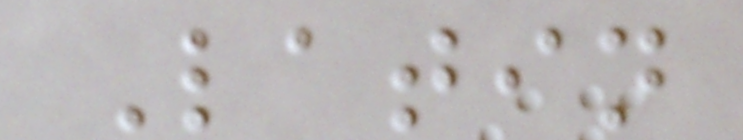Latin
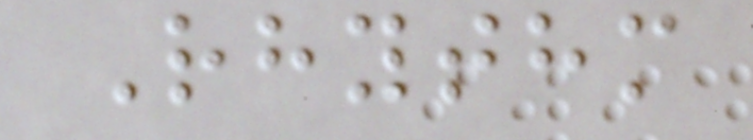Rhythm
